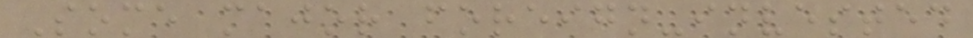Some major foreign-invested
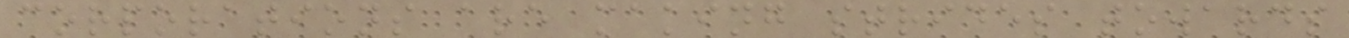corporations are making strides towards
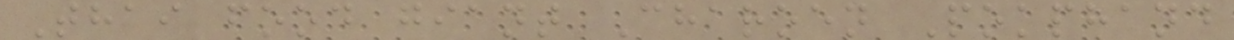Thai food giant Charoen Pokphand
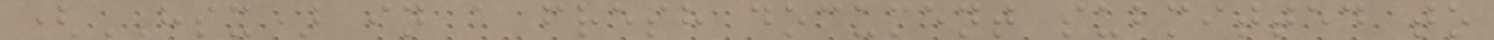(HSX) in a fresh document submitted to
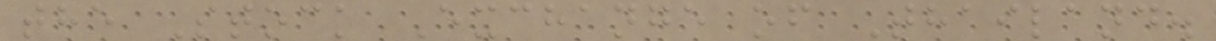the Stock Exchange of Thailand.
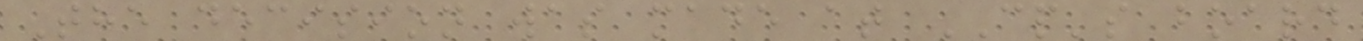The decision was made at CP's board
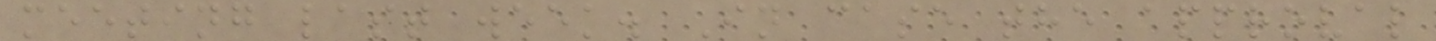meeting last week. In case the approval
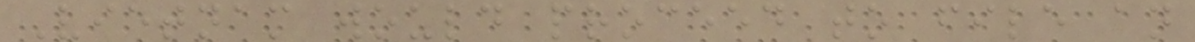Vietnam would proceed to file an
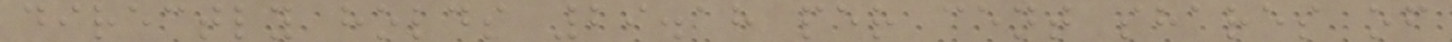directly holds 29.18 per cent shares of
